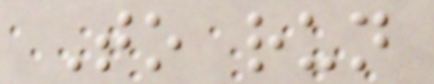To run
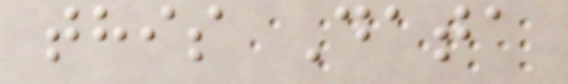this Data
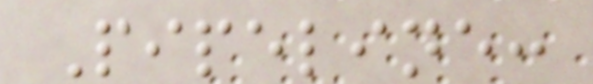Pipeline:
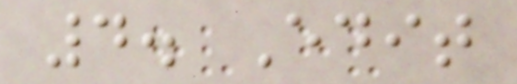4. Edit
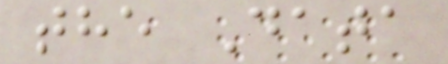the Data
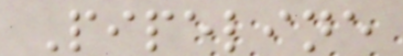Pipeline
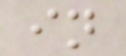in
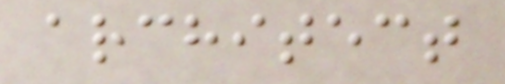architect
